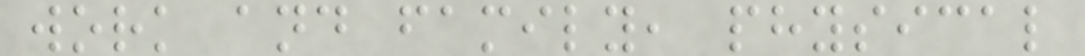work and family, physical
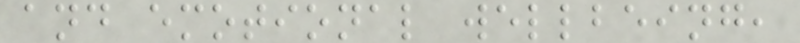and emotional wellbeing,
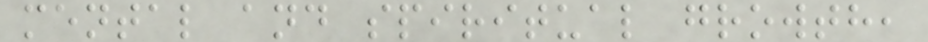mental and spiritual growth,
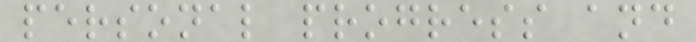personal progress and
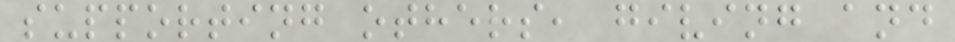supporting others, giving and
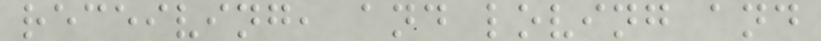receiving, and loving and
